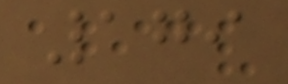179
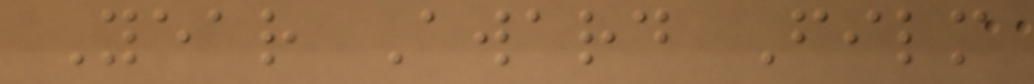Year Award Film
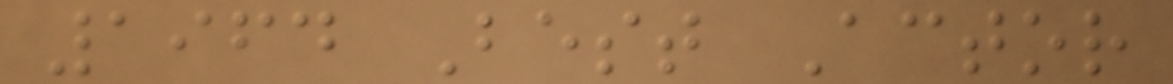1964 Best Actor
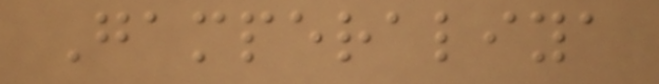Gamperaliya
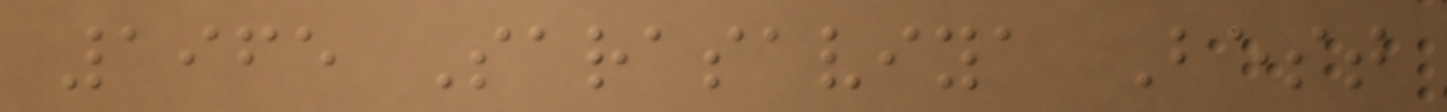1965 Sarasaviya Best
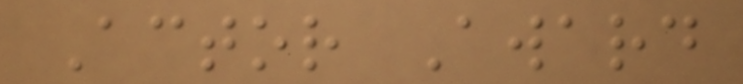Actor Award
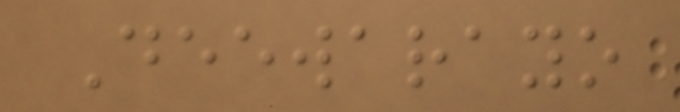Deewarayo
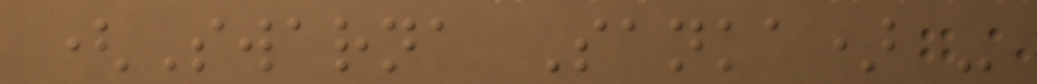(Swarna Sanka) -
